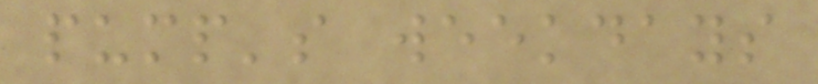pump's weekdays
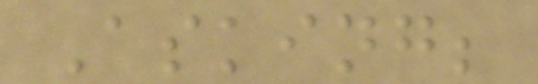Asking;
